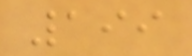199
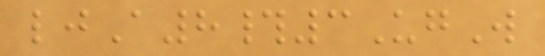ljA8#3UgW
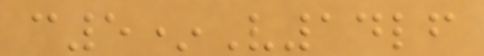c5*V14lf
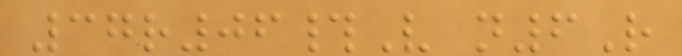37r06#V n6R
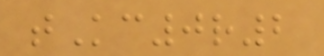tKc0r2
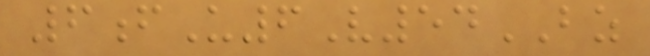6fU6V54BZ
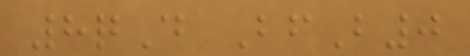8qD BfB0
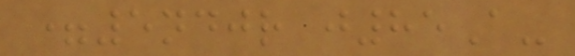=5ndjr j85A-
